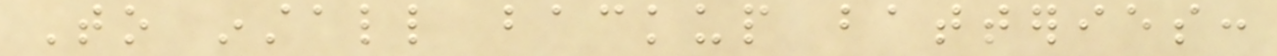To install backup batteries:
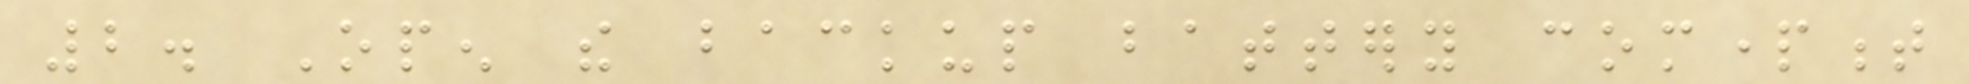2. Open the backup battery compartment
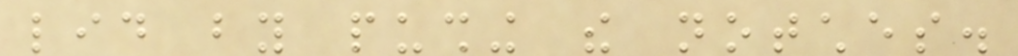lid by pushing the notches.
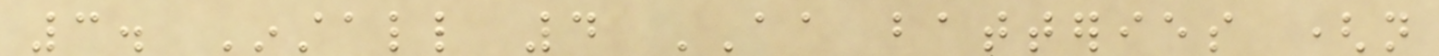3. Install 4 AA batteries (not
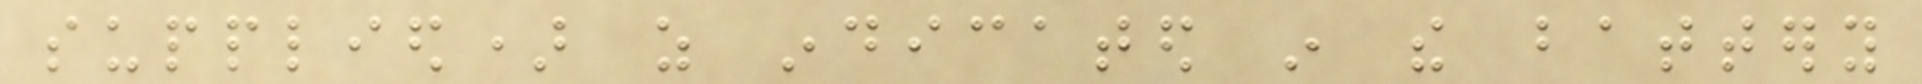supplied) as indicated in the battery
